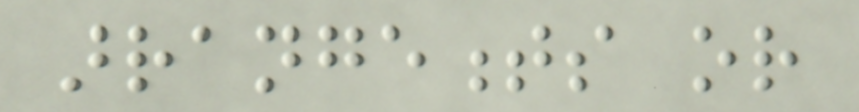arrangements or
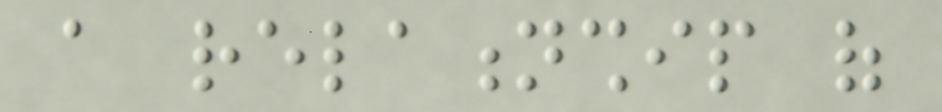a relationship of
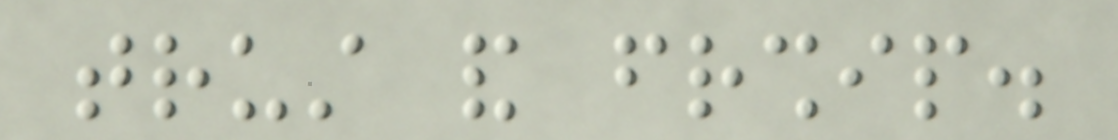trust and friendship.
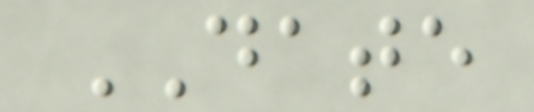DATE
